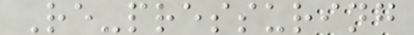Re-pressuring
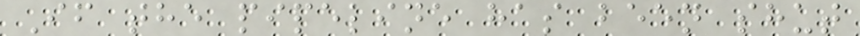If the pipeline has been shut
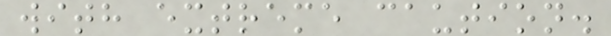with extreme caution.
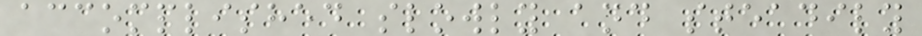accomplished slowly and steadily
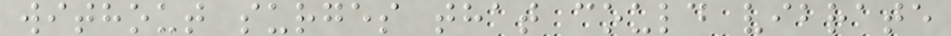without surges that could vibrate
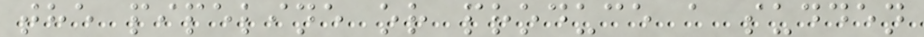the pipeline or produce a sudden
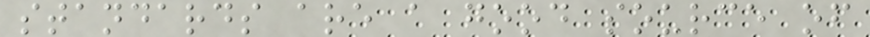standards are a good source of
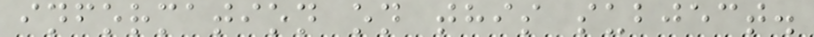information on this subject.
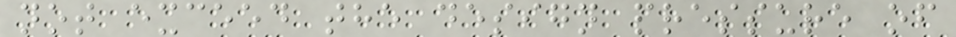not exceed the design pressure of
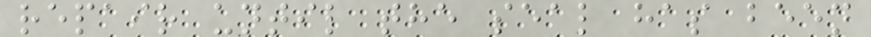repair until the seal has been
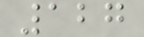127
